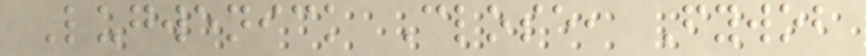Lugwenick Close, Fywob
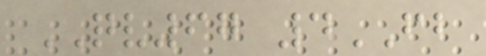QV67 4FB
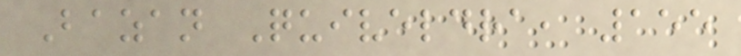Bazan Quiveldra, 155
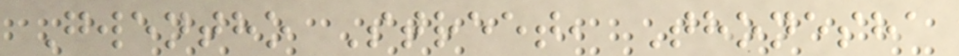Gwentho Street, Thonesha
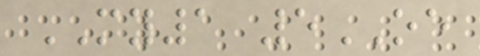MY1 5OE
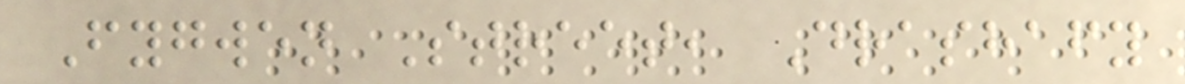Fygwen Street, Drashafy
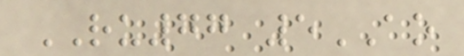RU77 5AO
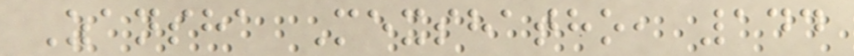Zansha Mexshatho, 144
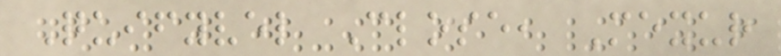Quifyvel Close, Mexur
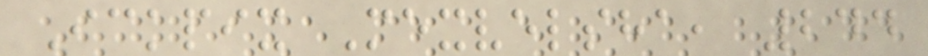Ickpix Mexvelsha, 244
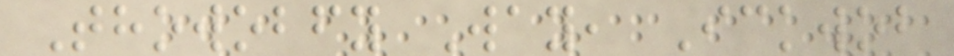Thowobfy Way, Ickwob
